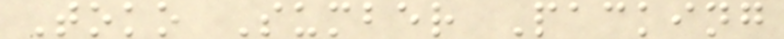Toko Sumber Packing
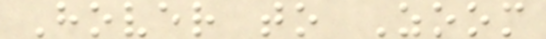Hover to Zoom
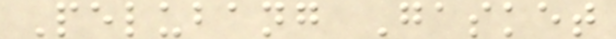Pelubang Gasket
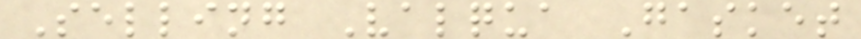Selling Valqua Gasket
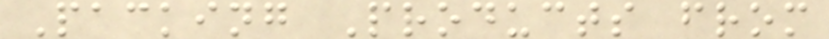Packing Products from
